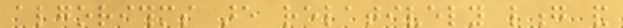algorithms are relatively long and
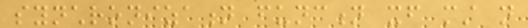synchronization function itself must not
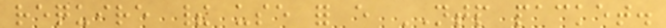require their use for every NTP packet.
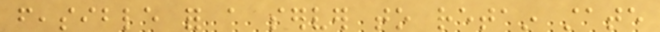feasible for a server to retain state
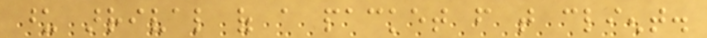upon arrival of a packet from that client.
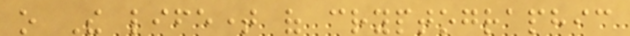o The lifetime of cryptographic
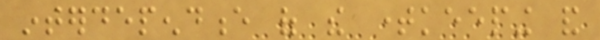interdependence of the timekeeping and
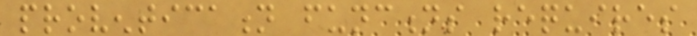proventication functions requires
